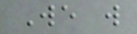We will
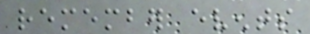remember events
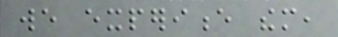we experience them,
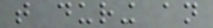that during an
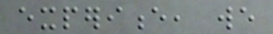experience, we
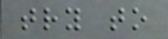try to
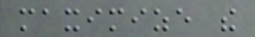maximize the
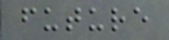future
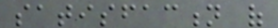satisfaction of
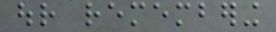our remembering
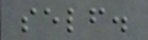self.
